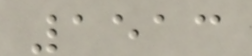1513
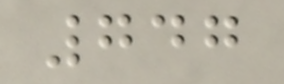747
